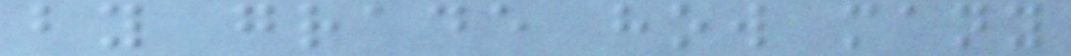by grade how many
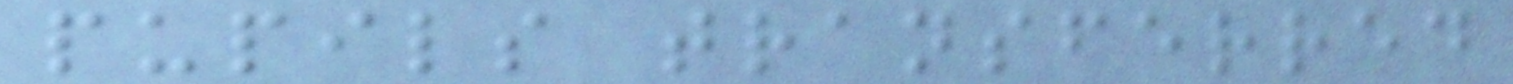pupils transferred
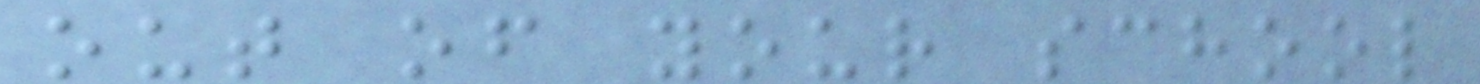out of your school
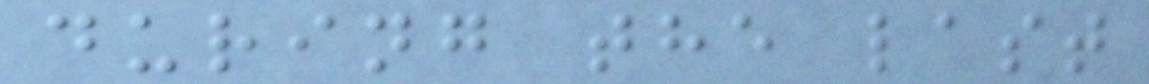during the last
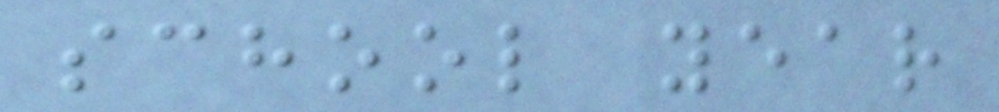school year
